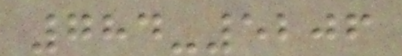784-5206
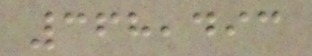368,493
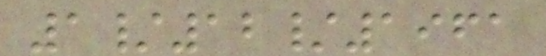1/12/1961
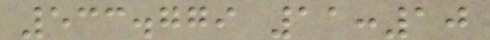533.779 11:10
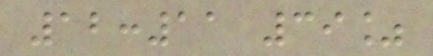12:11 39%
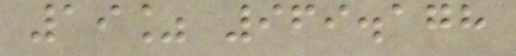19% 969.178
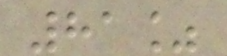81%
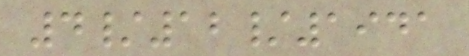4/12/1941
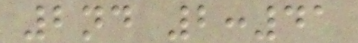2nd 2:41
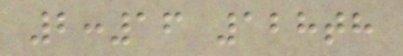2:16 128th
